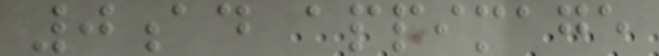0ad appimage
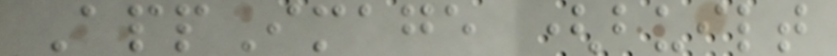AppImage (built
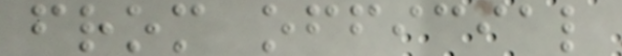from official
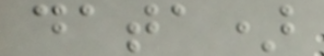data)
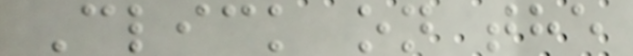Click on the
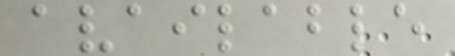available
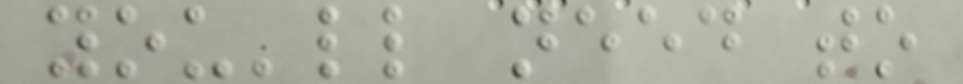you'll need to
